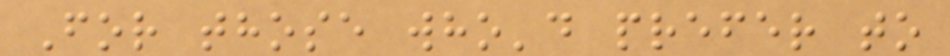For those who'd prefer to
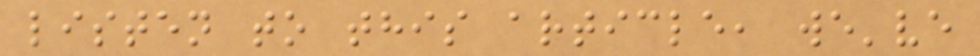listen to this article, we've
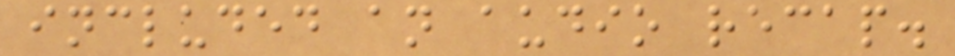included an audio recap.
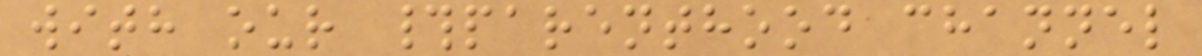with our #parenthood channel
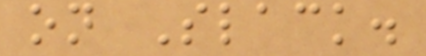on Slack.
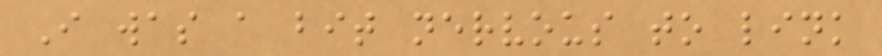I was a bit nervous to link
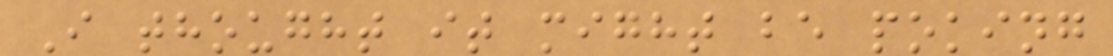I thought it might be poking
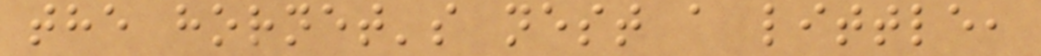the hornet's nest a little,
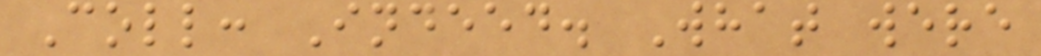Coll: Indeed. What were
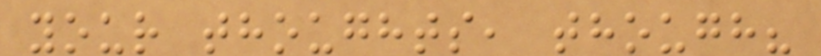your thoughts, though?
